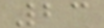23
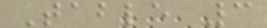Table 3
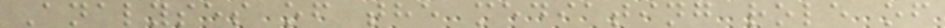Analyses of the mediating role of
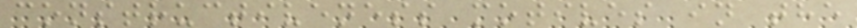constructiveness motives in the
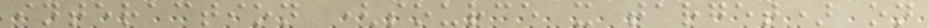interaction (source x target) on
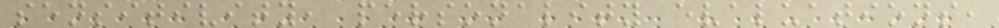sensitivity, personality evaluations,
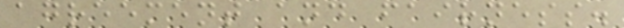agreement and fairness.
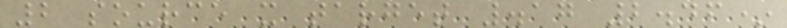2 source x target .17 2.46*
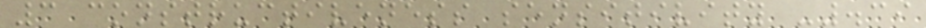3 constructiveness sensitivity -.39
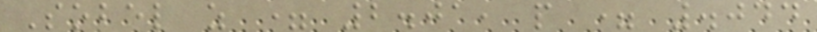Sobel z = 2.01, p = .044
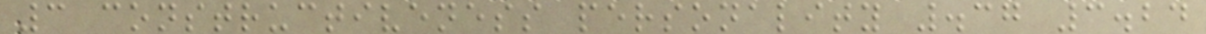3 constructiveness personality .37 3.24
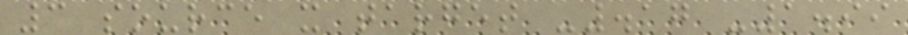3 source x target -.17 -1.99
